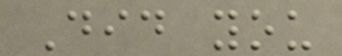Did you
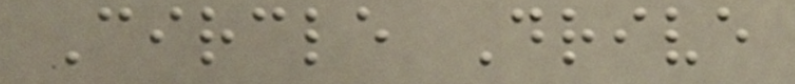Circle Drive
